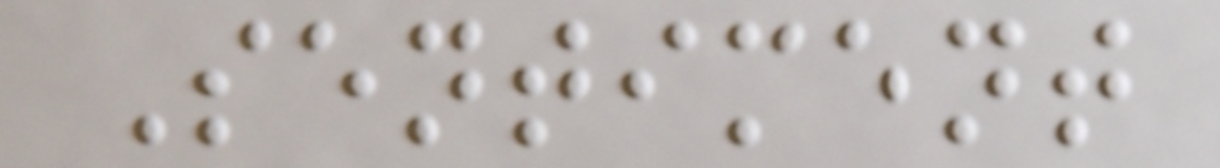Sentiment
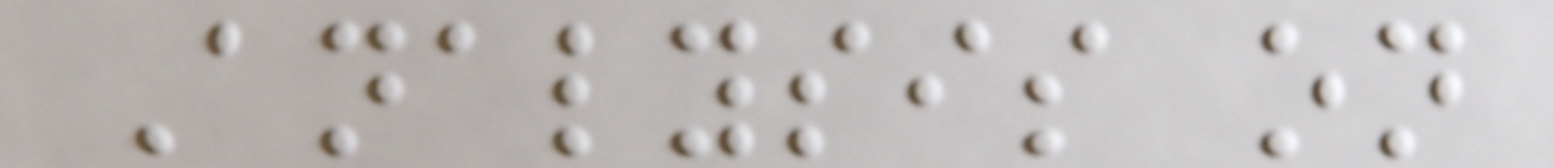Analysis on
